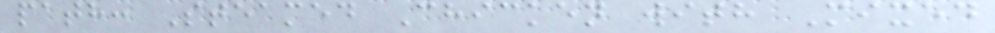path: Steamed Chicken with Mixed
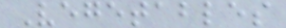Vegetables
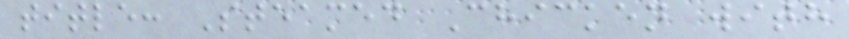title: Steamed Chicken with
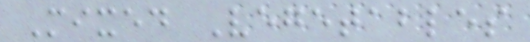Mixed Vegetables
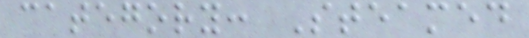category: Steamed
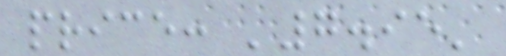price: '7.95'
